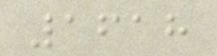1618
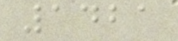1421
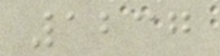1237
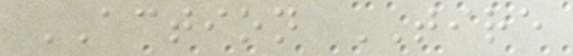ACTION TIRE
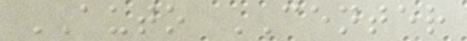AUTO CENTER
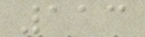113
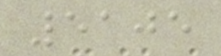5105
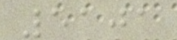5101
